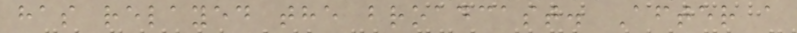has relayed the broadcast. After a
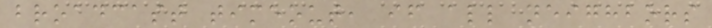broadcast timeout, if all neighbors
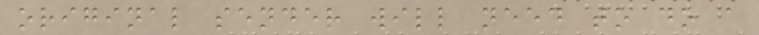original sender will need to do a
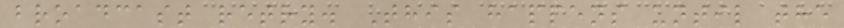broadcast retry. This happens until the
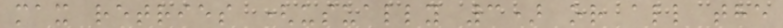max retries (usually 3) or all the
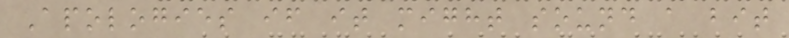Apologies if it might sound a bit
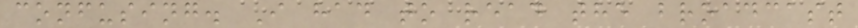confusing. I had to read the broadcast
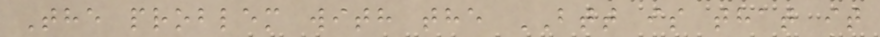The problem with the BTT is that it
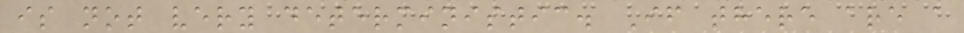is not very deterministic. If there are a
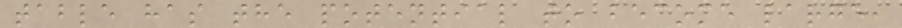table has the potential to become large,
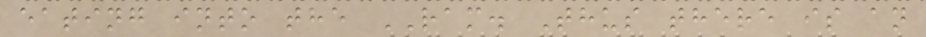eating into the RAM. Thus there is an
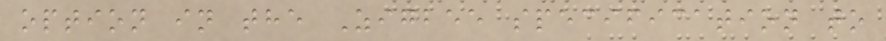option in the Zigbee specification to
